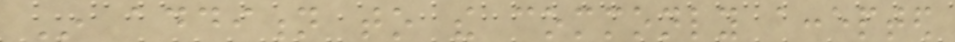In addition to the commonly accepted
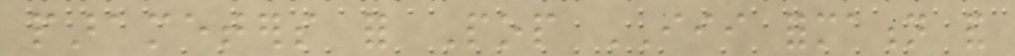parameters for Pop III formation and
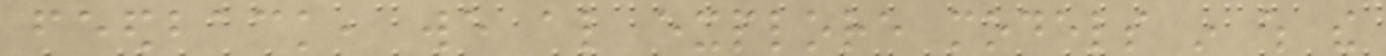feedback, we also explore models in which the
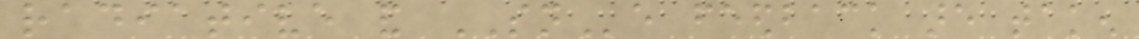radiative and SNe feedback are taken
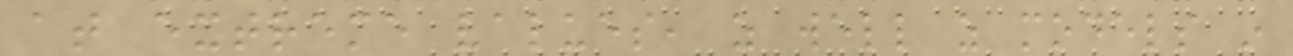at extreme values, as well as models in
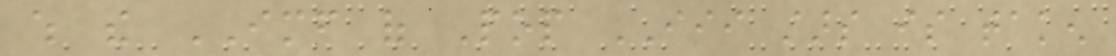which the IMF of Pop III stars is taken
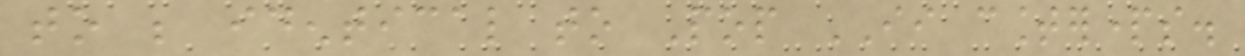to be identical to Pop II counterparts.
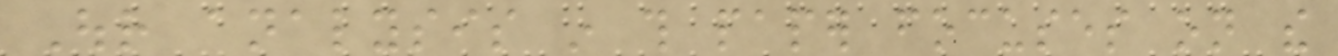Our analysis in this paper focuses on the
